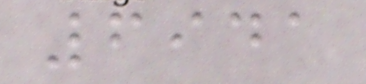6941
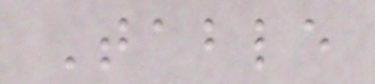Table
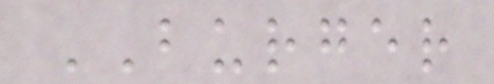BURGER
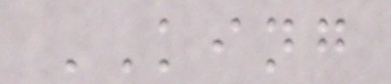KING
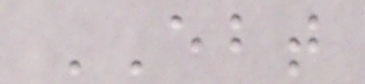EBT
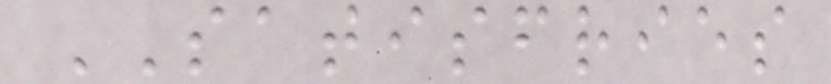SATISFRIES
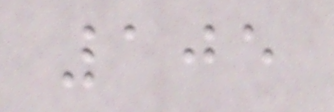105
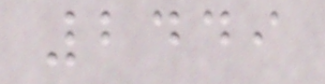2449
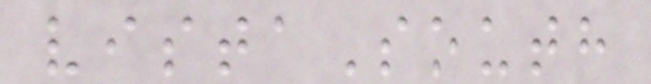vistaSouth
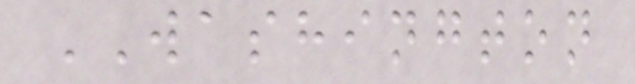WASHINGTON
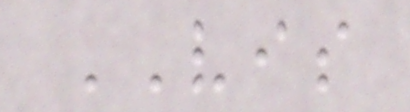VIS
